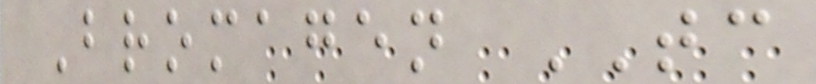Bromagen TC
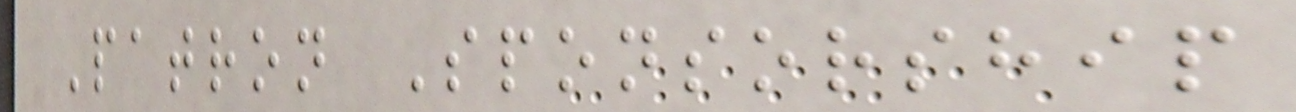Patron Sponsorship
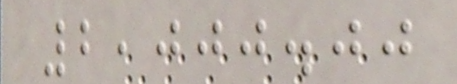2,000.00
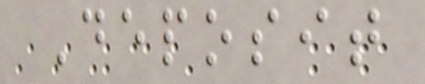Deposit
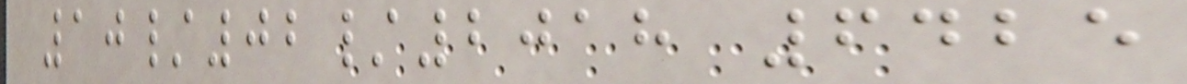10/02/2018 6425
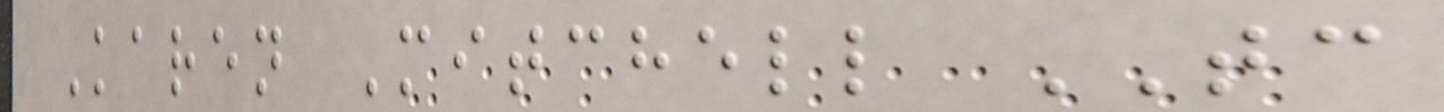Karen Mitchell TC
